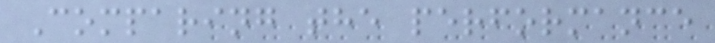Comparing the performance
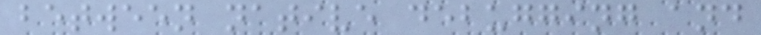between native debugging and
